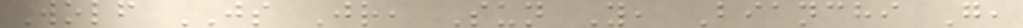Wolf JS Jr, Sun Y, Bianchi G,
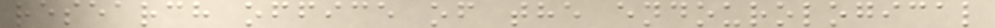research office of the endourological
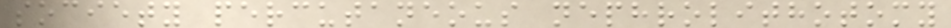society percutaneous nephrolithotomy
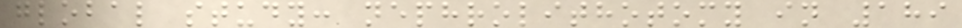global study: nephrolithotomy in 189
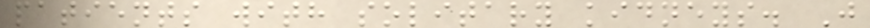patients with solitary kidneys. J
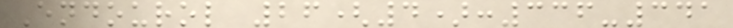Endourol 26(4):336-341
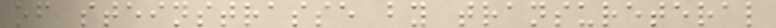of steinstrasse by transureteral
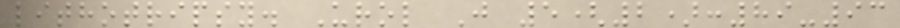lithotripsy. Urol J 5(2):89-93
